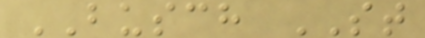BUSCH ST
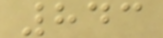843
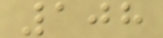108
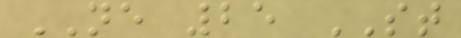NE 25 ST
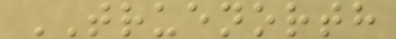TRUENORTH
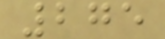275
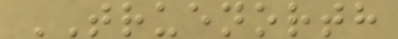TRUENORTH
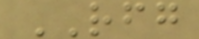RFG
